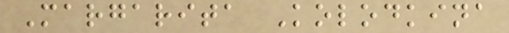Margarita Kolodkina
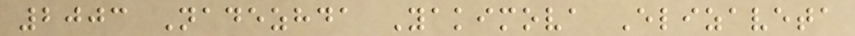2003 Nadezhda Yakimova Elizaveta
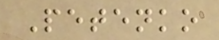Petenko
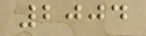2004
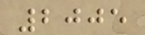2005
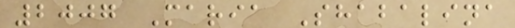2007 Maria Shabalina
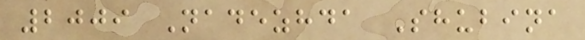2009 Nadezhda Shubina
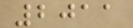2011
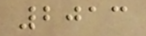2013
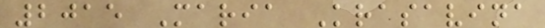2015 Maria Krasavina
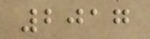2017
